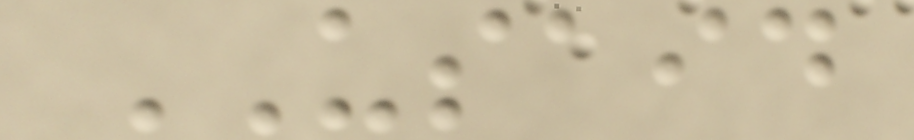USAID
